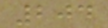204
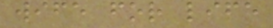wife for life
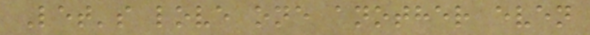Let's love one another even
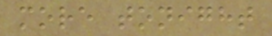more tonight
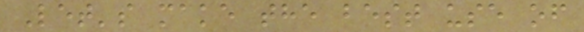Let's make the best use of
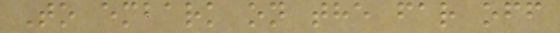To embark on the far off
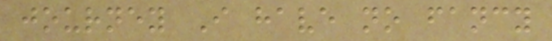journey I have no fancy
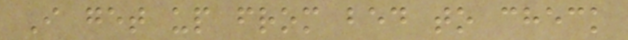I get up from bed to check
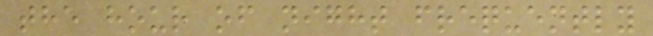the hour of night frequently
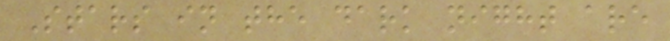Stars in the dark night are
